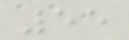55
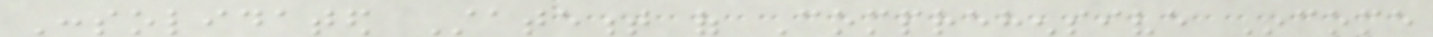Consolidated Statement of Comprehensive Income
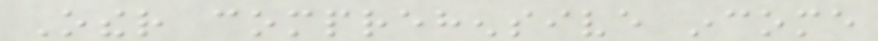Other comprehensive income
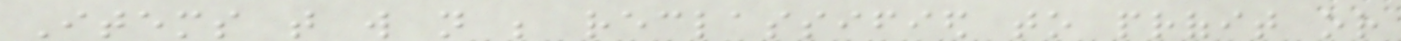Items that will not be reclassified to profit or
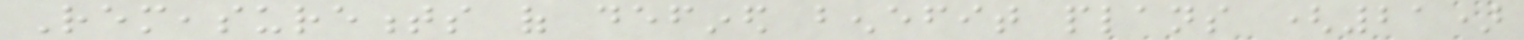Remeasurements of defined benefit plans (21)
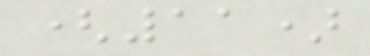(11)
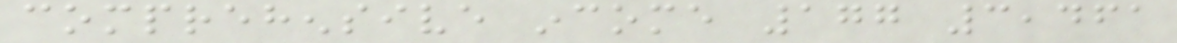comprehensive income 177 3,461
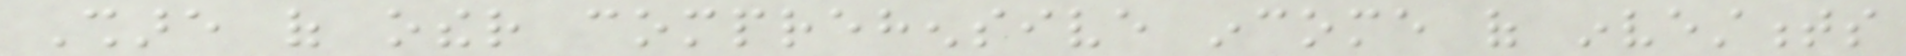Share of other comprehensive income of investments
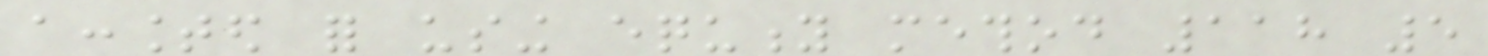accounted for using equity method 118 5
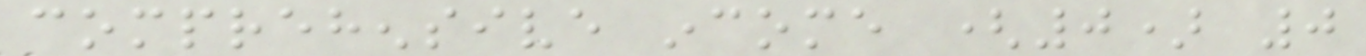comprehensive income (0) 0
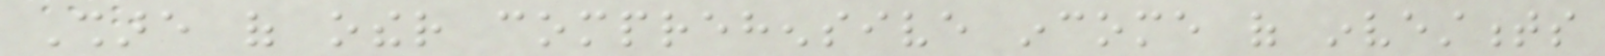Share of other comprehensive income of investments
